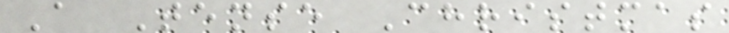A Tense Christmas
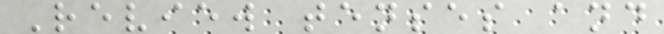Review tenses and
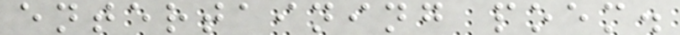entertaining poem.
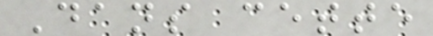Dans cette
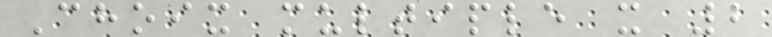Choix multiple x 2
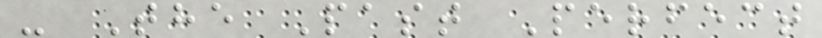- The Past Perfect
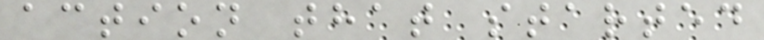action that started
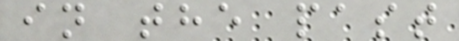in the past
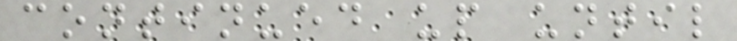continued up until
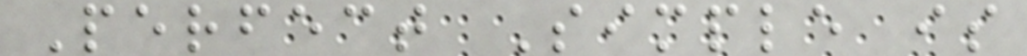Perfect Simple is
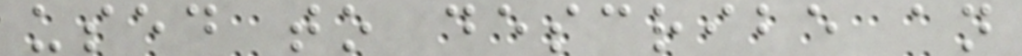used to describe an
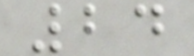24
